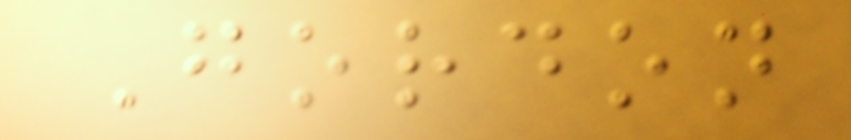Gordon
